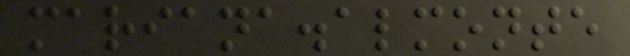mariana.almonte
